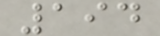194
